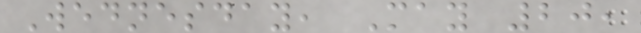Wednesday, May 20,
